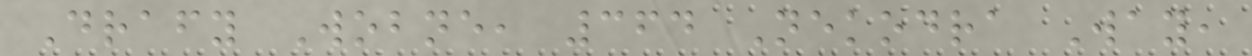Drafy Wobne, 364 Nekodra Way,
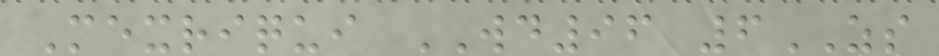Mexriqui WD96 6ZS
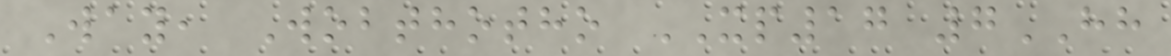Way, Wobthotho XP17 7HH
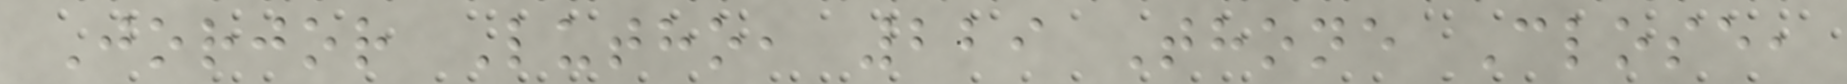Jorjor Lutho, 229 Thone Close,
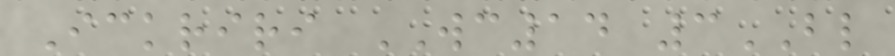Ickriri WC14 3BL
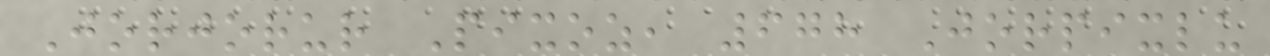Jorjorur Pixoz, 678 Jorpixlu
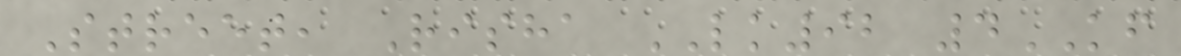Street, Risha LK92 4KF
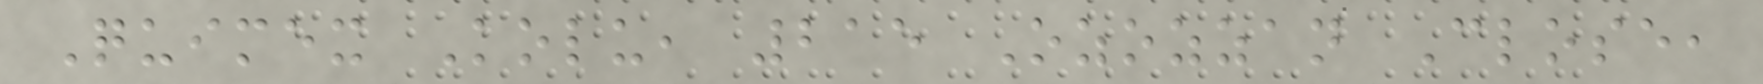Quimex Kolu, 215 Ozozzan Close,
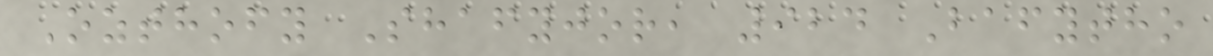Ozthofy Shafyjor, 924 Bafytho
